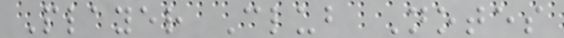Player Club Notes
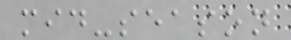mid-season
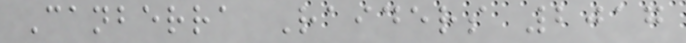Canberra Raiders 2017
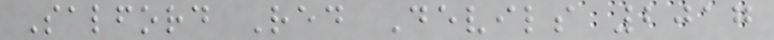Salford Red Devils 2017
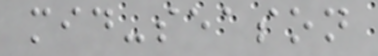mid-season
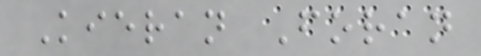Kieran Foran
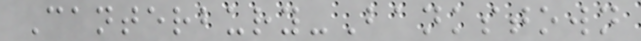Canterbury-Bankstown
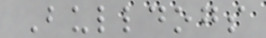Bulldogs
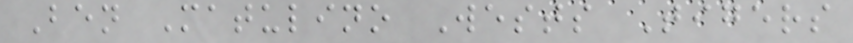Ben Matulino Wests Tigers
